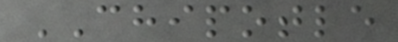CHIPOTLE
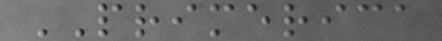PRIMERICA
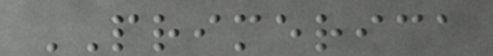PRIMERICA
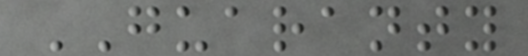GUARANTY
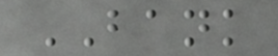BANK
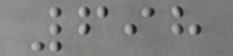698
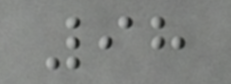98
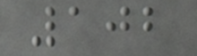102
